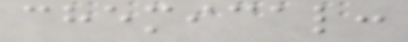chemical:
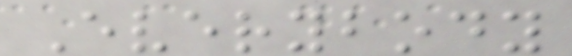Everybody
